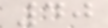40
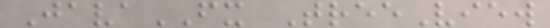JavaFX TreeView
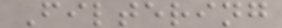Filtering
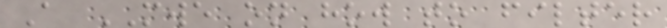A MWE on how to filter
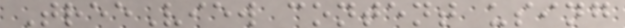TreeView content using
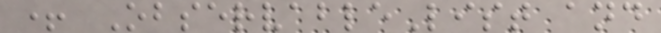+ ObservableList and
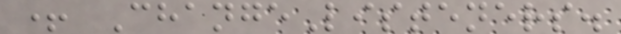+ ChangeListeners.
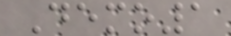Demo1
